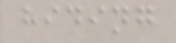hiding
